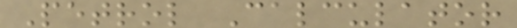Petrol Calculator
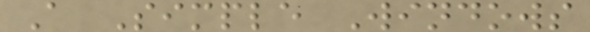A Simple Windows
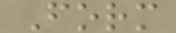Form
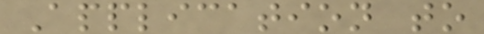Application to
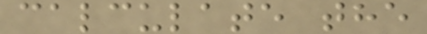calculate the
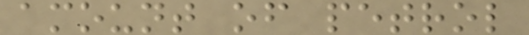amount of petrol
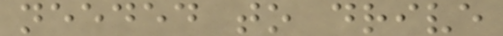needed to drive
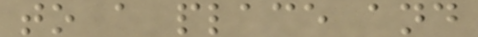to a place and
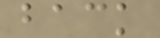back
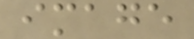image
